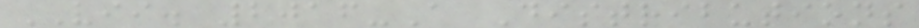VII. 2016-A Distributions
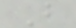B
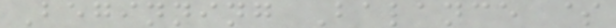Beginning Balance $
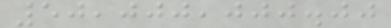50,000,000.00
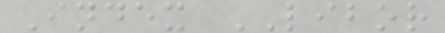Index LIBOR
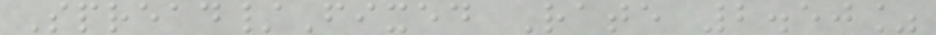Spread/Fixed Rate 2.50%
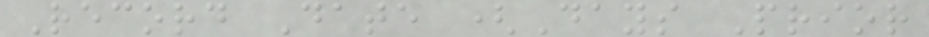Record Date (Days Prior
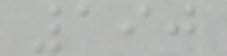190
